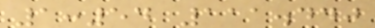1:54 111.440
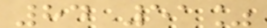84 51%
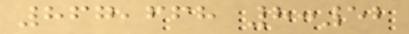867,668 8:52
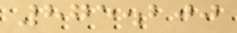875.200
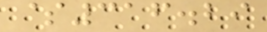$316.29
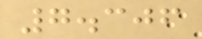7.306
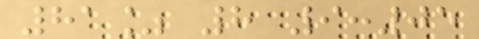81% 8 9:05
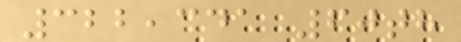322,341 60th
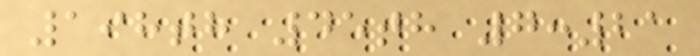198th 45th 7:21
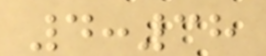4:38
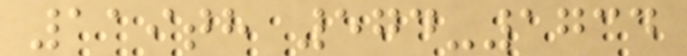119th 574-1734
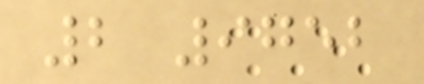2 9752
